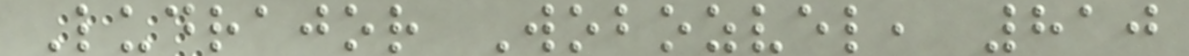Ludrajor Wobozvel, 810
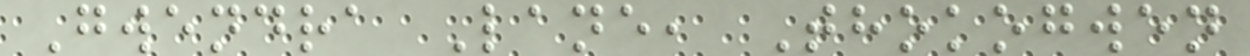Gwendra Lane, Thokogwen
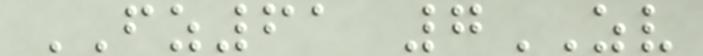FZ61 7ZV
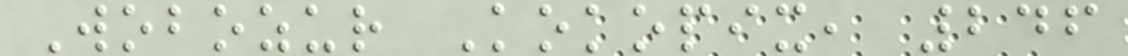Wobozur Kokopix, 246
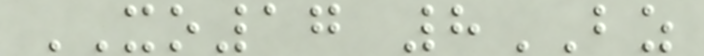XO17 8BZ
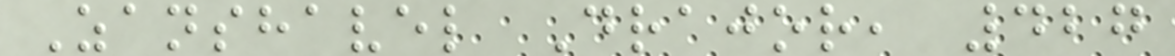Zanshavel Drajor, 427
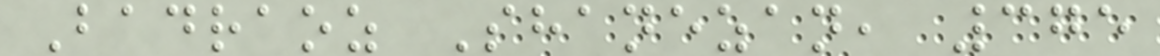Badraoz Shanezan, 375
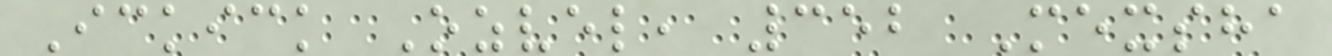Ickick Ozvel, 352 Mexsha
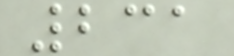231
